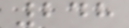248
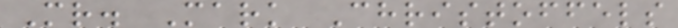Mr. Mark Christoffels
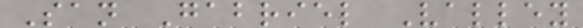San Gabriel Valley
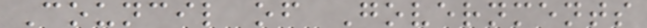Council of Governments
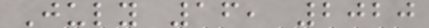July 16, 2020
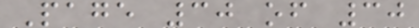Page 30 of 30
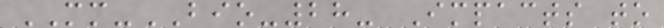MM-BIO-28- Impacts to
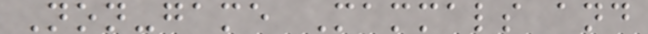Non-game Mammals and
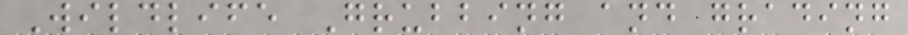Wildlife Grubbing and grading
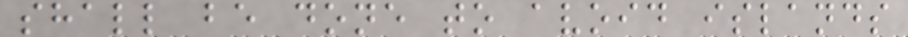shall be done to avoid islands
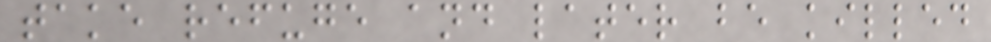take refuge and later be killed
